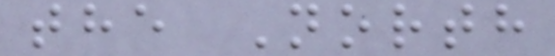the North
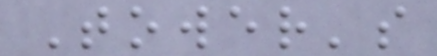Tower's
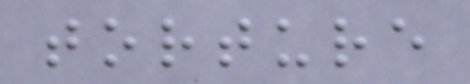torture
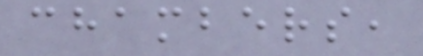chambers,
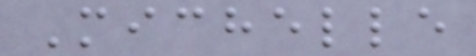Michelle
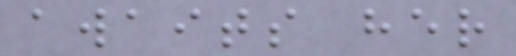awaits her
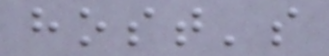host's
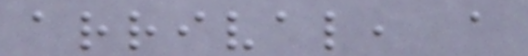arrival, a
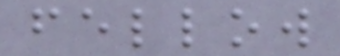fellow
